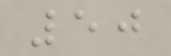50
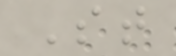St
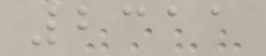2311
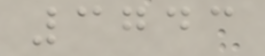3743
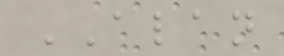ALAN
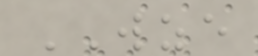WZE
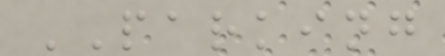PARKING
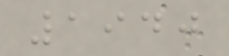1940
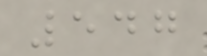547
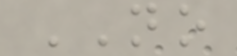NO
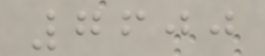7600
